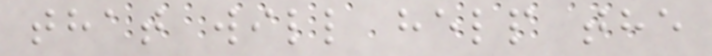that will help the
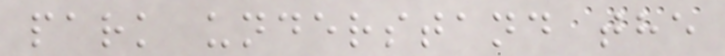park understand the
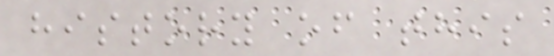history of this
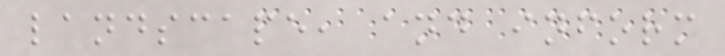landscape, and inform
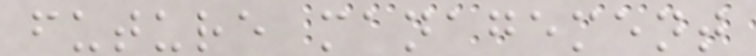future management
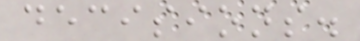decisions.
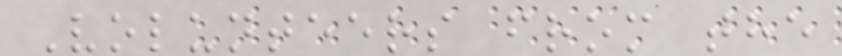Volunteers from the
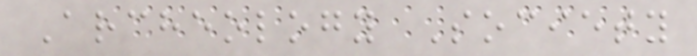Archeology Society
